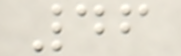46
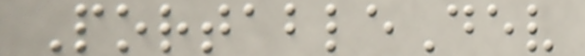PortableDev
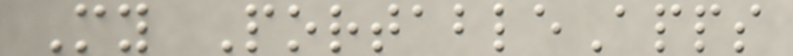My PortableApps
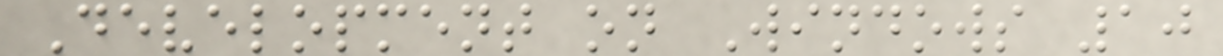Development on Windows 10
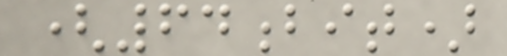(64bit)
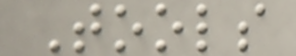Tools
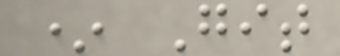* Git
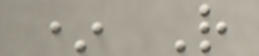* R
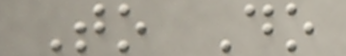To Do
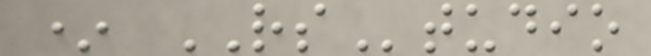* RStudio
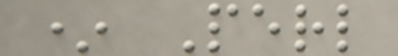* Perl
